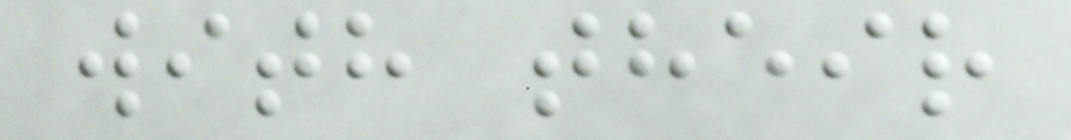with their
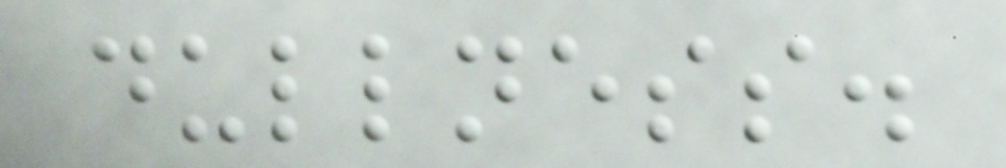dullness.
